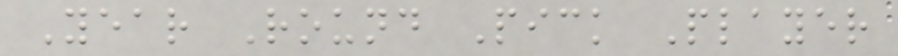Year Round Pick Player
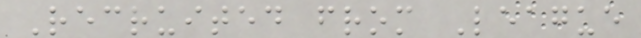Recruited from League
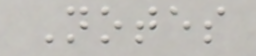Notes
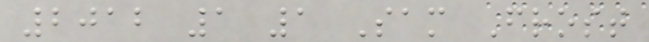2012 1 1 Sam Frost
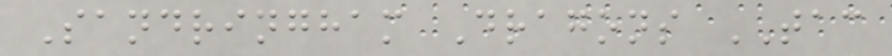Sandringham Dragons TAC
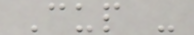Cup -
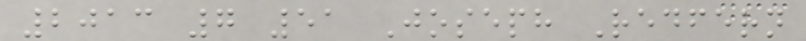2013 7 51 Joseph Redfern
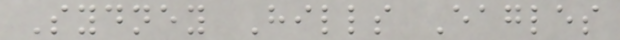Sydney Hills Eagles
